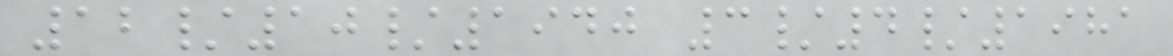12/10/1940 3/4/1981
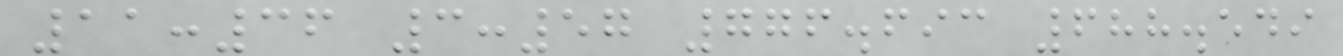11:36 3:57 776.693 688.549
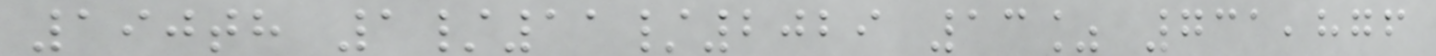190th 1/11/2029 13% 731,876
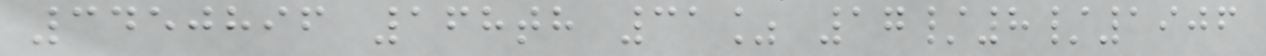3450896 168th 31% 17/8/1906
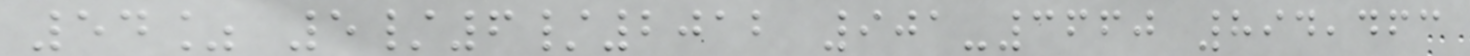54% 5/6/2012 901-3660 894,463
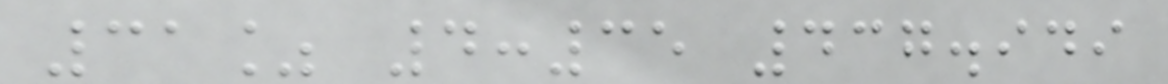31% 4:35 437.949
